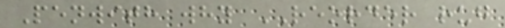Penwith why REORDER rug
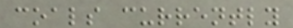coals currently
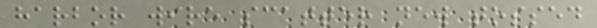harbor wire scatter new tossed
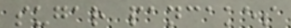sugar pancakes
